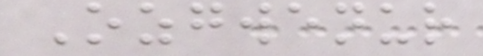Ozgwenur
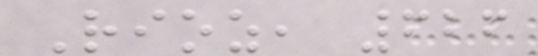Rioz, 626
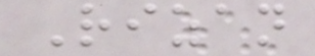Rizan
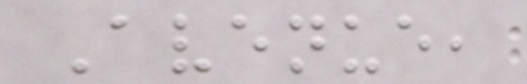Avenue,
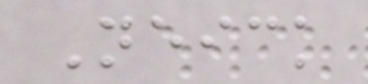Neick
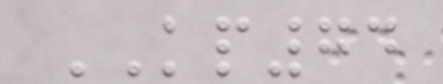KP74
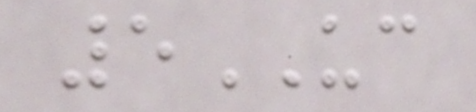5UC
